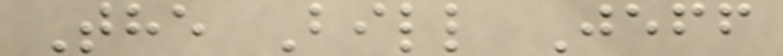The Bill Jeff
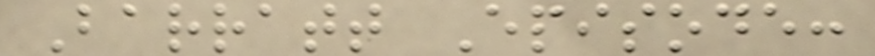Barratt Episode:
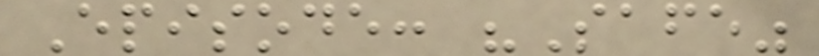Episode: "Safe"
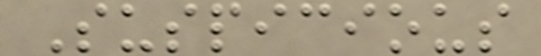Suspicious
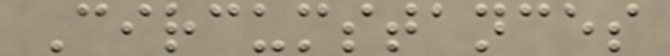Circumstances
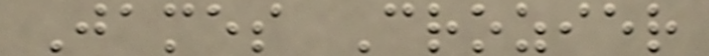James Crozier
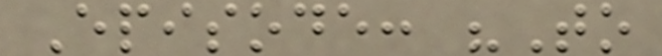Episode: "To
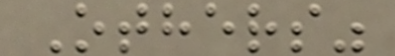Others"
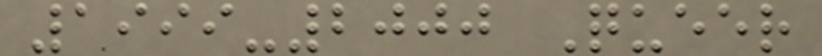1999-2000 Queer
